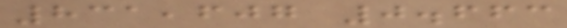831,607 0.663
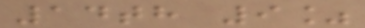14th 9%
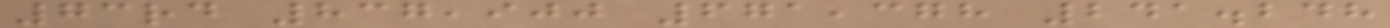73rd 837,900 671,378 241.248
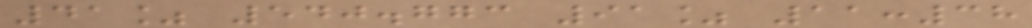41% 540.773 91% 11:38
